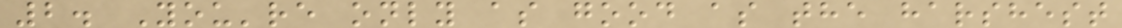2. You're only as good as the harshest
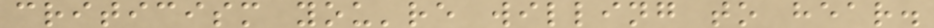criticism you're willing to hear.
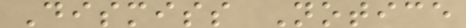Dismiss Notice
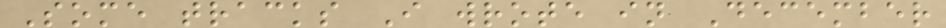Some tracks I wrote in December
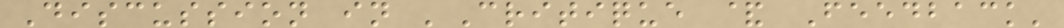Discussion in 'Critique & Feedback'
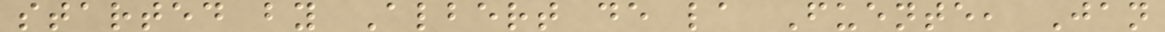started by Albert de la Fuente, Jan
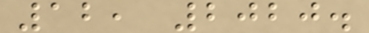12, 2020.
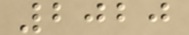2020
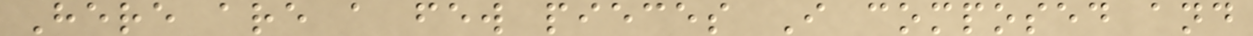Here are a few pieces I composed and
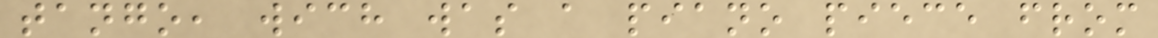tango, wich was a piano piece from
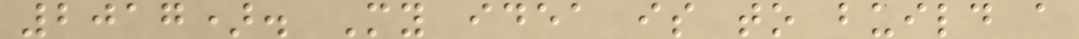2017). My idea is to build a
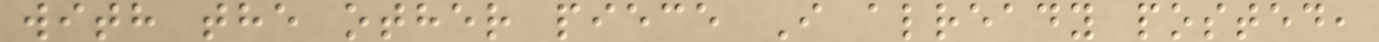with the other piece I already posted,
